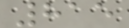815
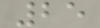25
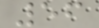56
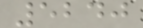5240
